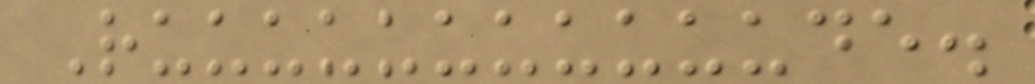Ruuuuuuuuuuude.
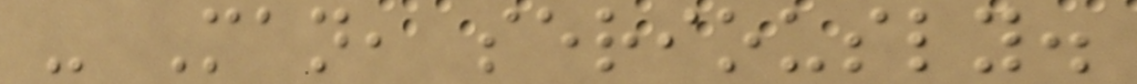- Man, seriously.
